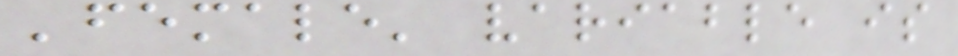'female' variable is
